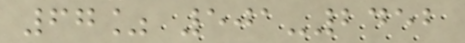67% 501-2452
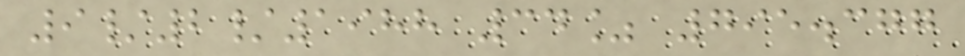9/2/1988 34% 795.377
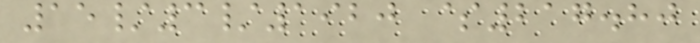15/3/1920 $217.80
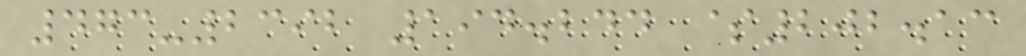473-2392 194.244 $202.13
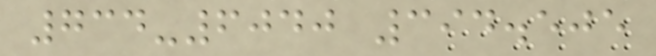734-6040 394.505
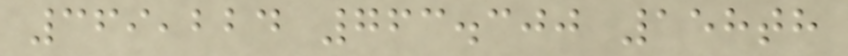369,224 763.300 158th
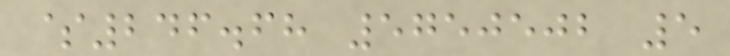$246.68 5750502 5
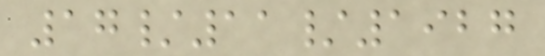17/11/1927
